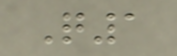Q1
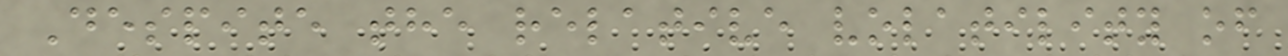Despite the relative volatility of
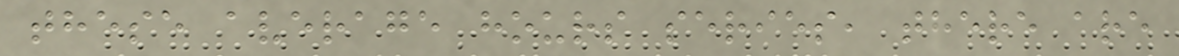these average hours series, there are
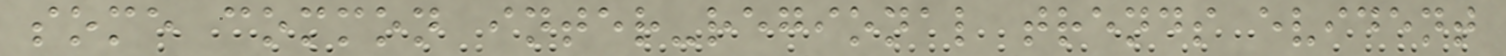some common inter-regional trends evident
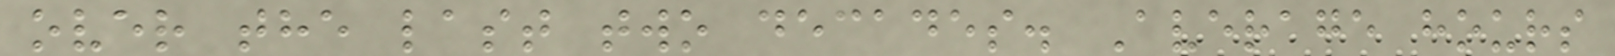over the last two decades. Average hours
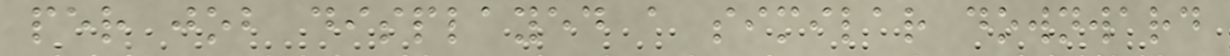per job displayed a similar downward
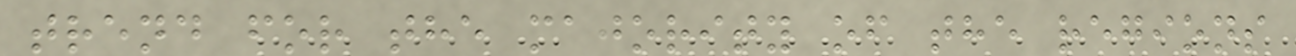trend for the majority of the regions
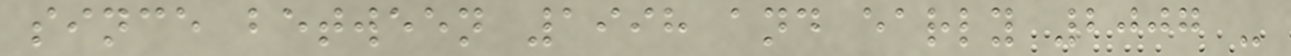since between 1998 and early 2007 -
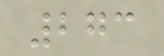273
